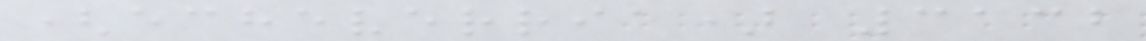(echeverria) 3132
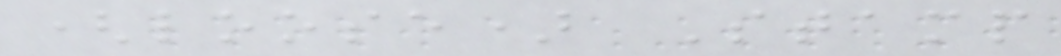(loose) Stamp
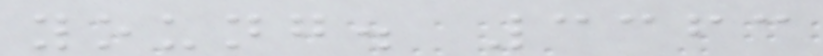young. 3363
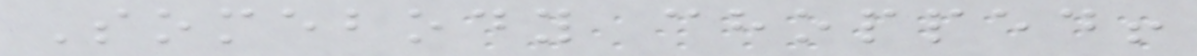Somebody chopped!
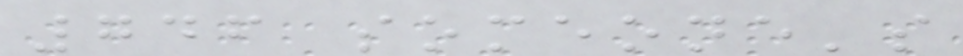746 someone's
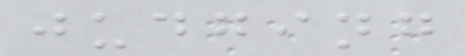judging
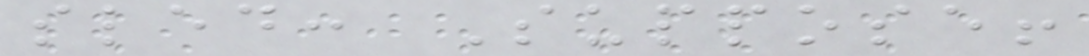sled: Suppose!
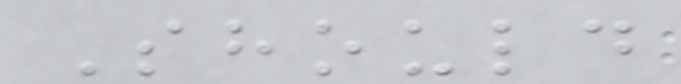Should
